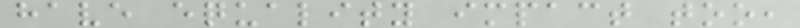have equality impact too,
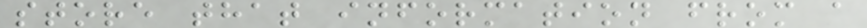store that information from a
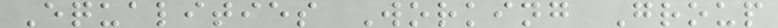Equalities Working Group
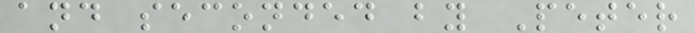and seconded by Peter
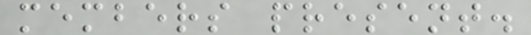members present.
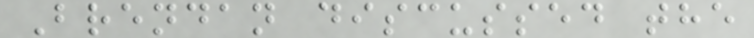Brendan discussed the
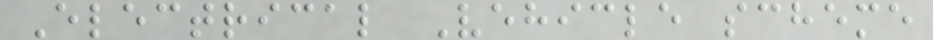Electrical Vehicle scheme
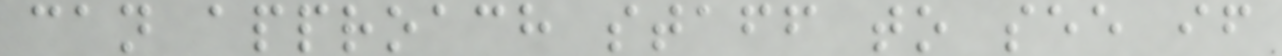can approach staff to see if
